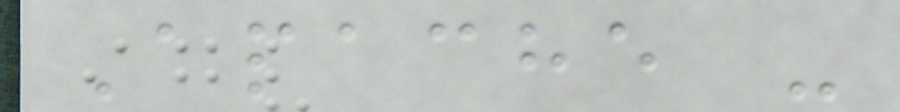Apache -
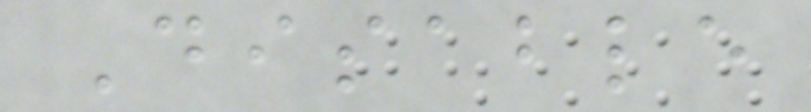Disable
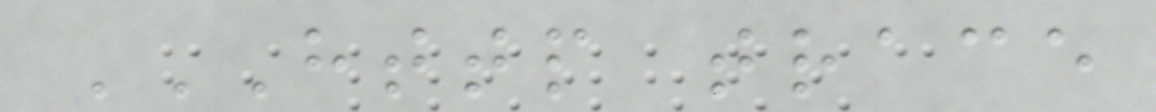HTTP TRACE
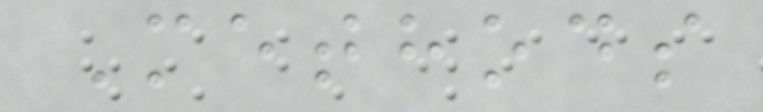Methods
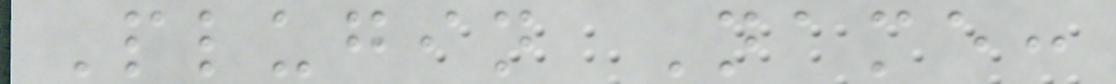Plugin Name:
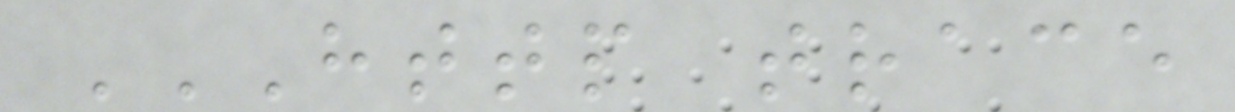HTTP TRACE
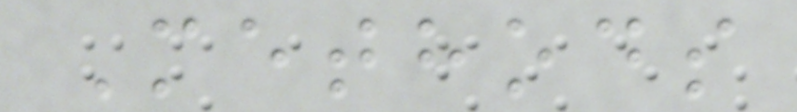Methods
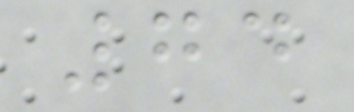74
